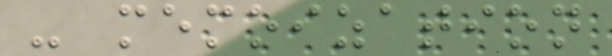- memoization
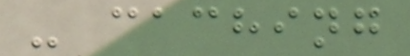- caching
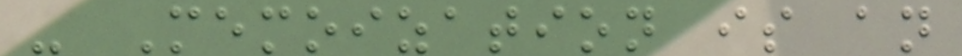- Memoization is an
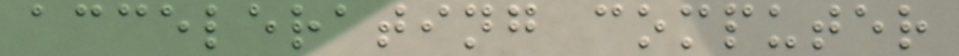accelerating computer
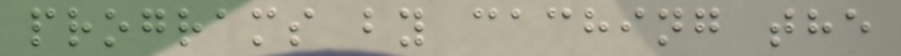programs by caching the
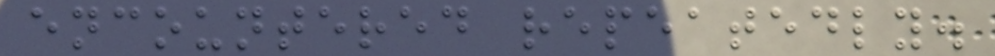encountered repeatedly.
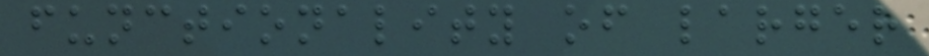functionality of larger
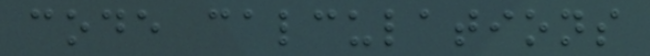code calculations
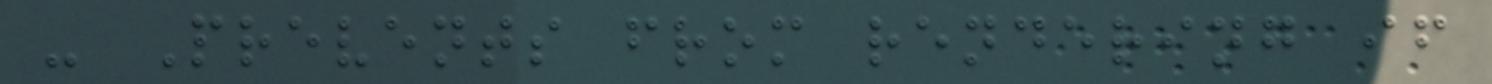- Prevents from rendering if
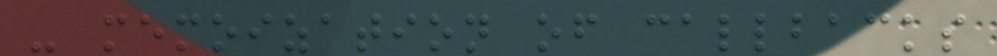- memoization of callbacks
